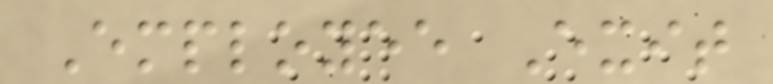Employee Exit
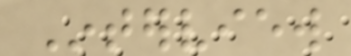Interview
